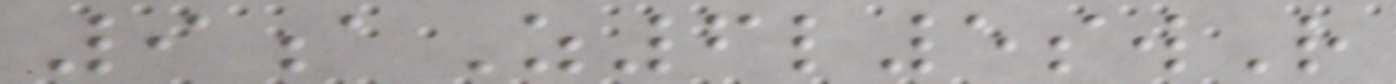9aZ6l5swR
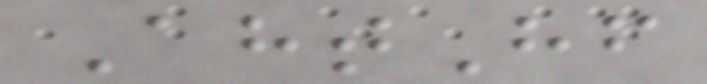AhtHf
